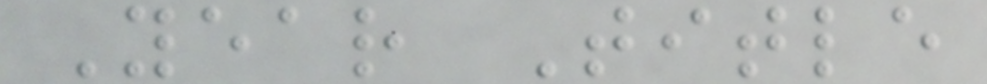Year Title
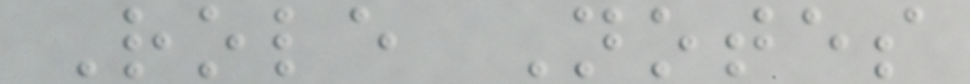Role Notes
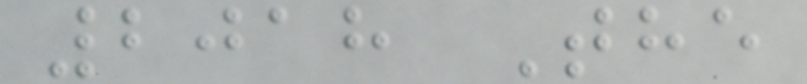2018 The
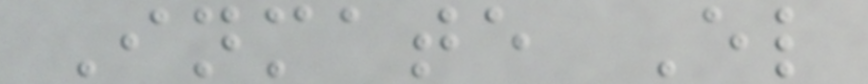Inmate El
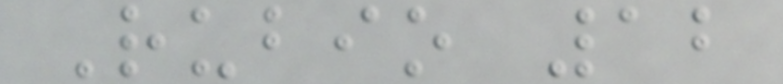Rubio 12
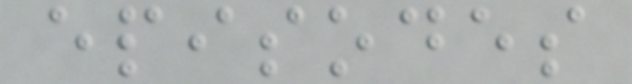episodes
